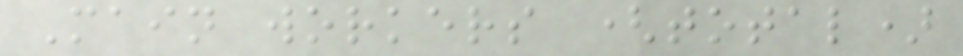Main workers (total)
